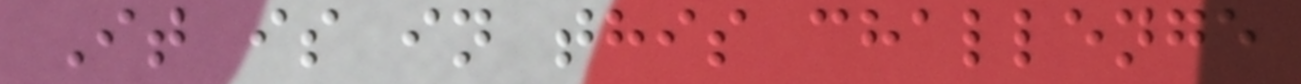It is in this challenge
